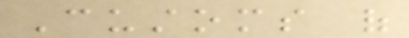Customs of
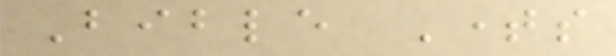Bible Times
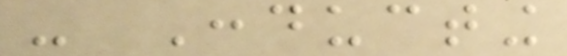- Conducting
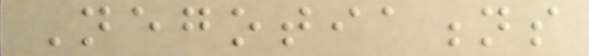Negotiations
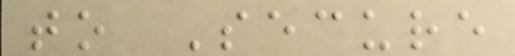to Secure
